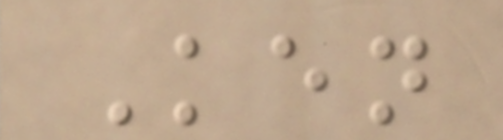Ken
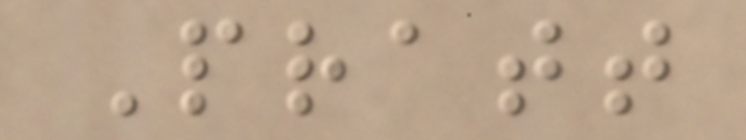Pratt
